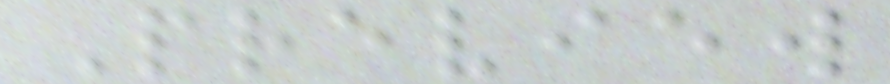Preview
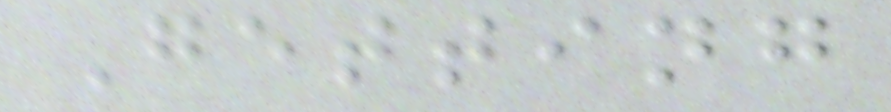Getting
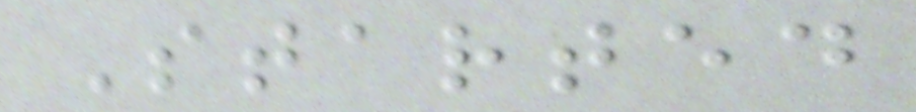Started
